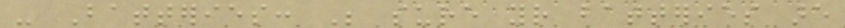- Batteries: Be sure your batteries are
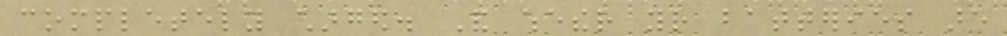completely charged. And whether your batteries are
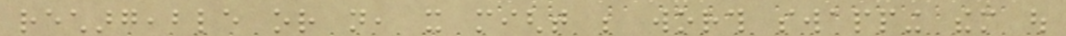rechargeable or not, it might be worth swapping them out
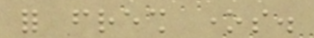for fresh ones.
